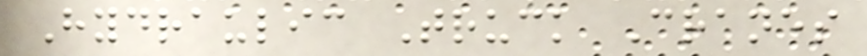Hydraulic Truck Cranes
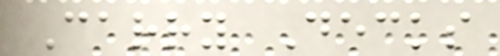Carry Decks
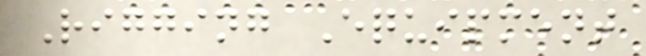Rigging Equipment
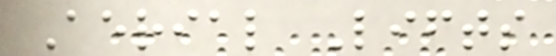Aerial Lifts
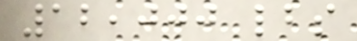12,000 lbs
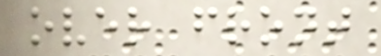over front
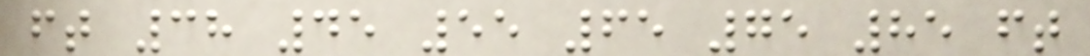ft 38 45 55 65 75 85 ft
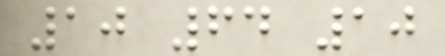10 64 10
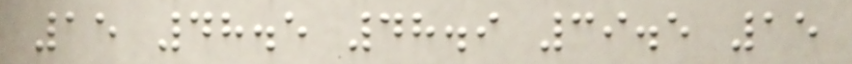15 48.5 48.9 39.5 15
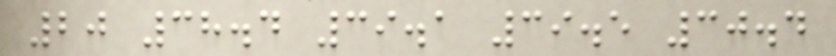20 38.4 39.1 39.5 30.4
